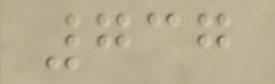737
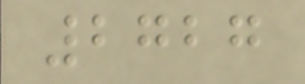2727
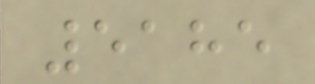5185
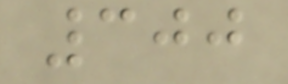300
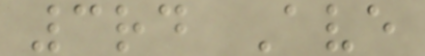3rd Ave
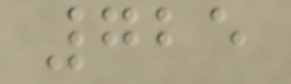725
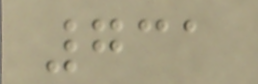731
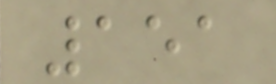151
